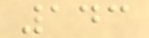143
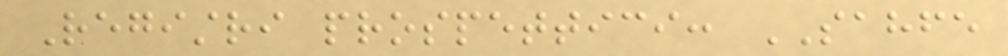Registri prospettici: SAHFE
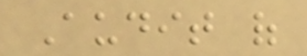Audit of
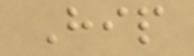Hip
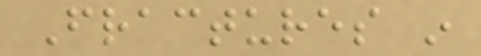Fractures in
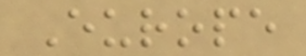Europe
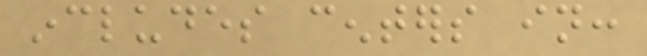includes centers in:
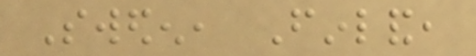Sweden, Finland,
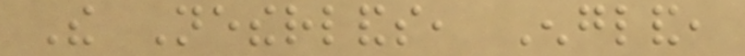The Netherlands, England,
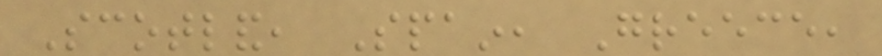Scotland, Spain, Greece,
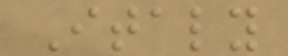Italy
